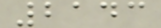2143
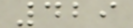429
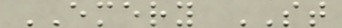EMERY ST
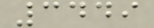3449
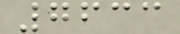7633
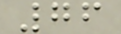76
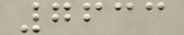7633
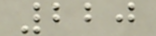220
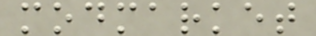modmarket
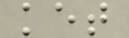ket
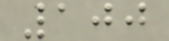100
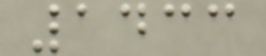1433
